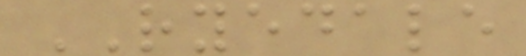RYEDALE
